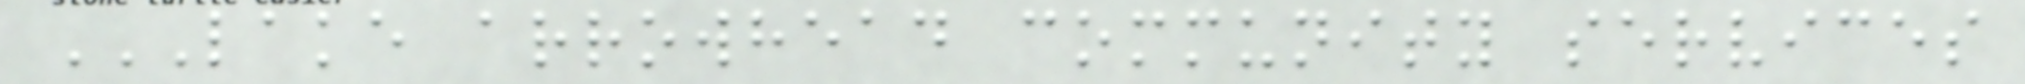LAKE ARROWHEAD COMMUNITY SERVICES
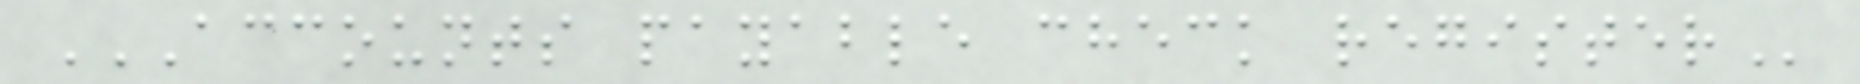ACCOUNTS PAYABLE CHECK REGISTER
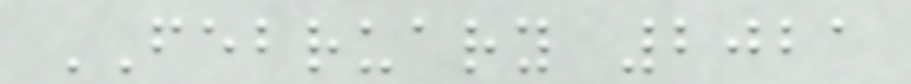FEBRUARY 2021
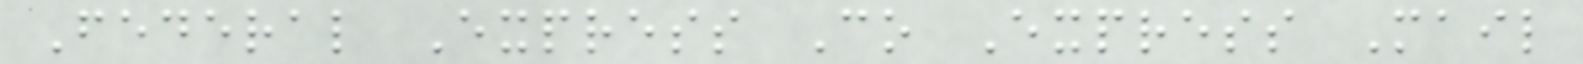Federal Express Co Express Mail
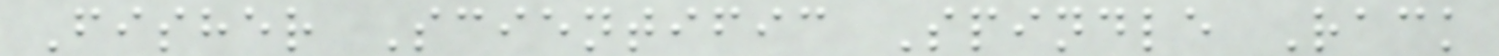Fisher Scientific Spindle Rack
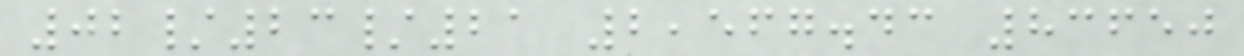02/23/21 2,567.43 83650
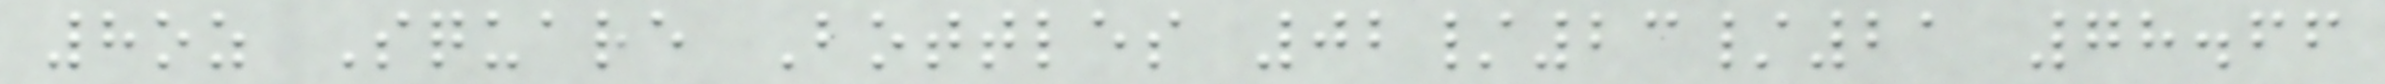8oz Square Bottles 02/23/21 78.66
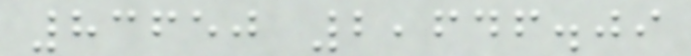83650 2,646.09
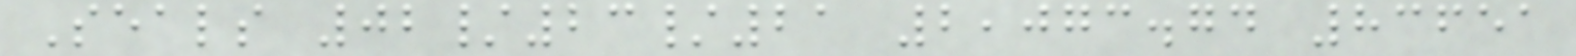Seals 02/23/21 2,073.74 83651
